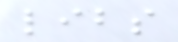libs
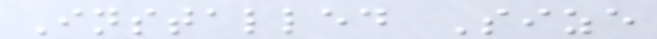Installed Size
